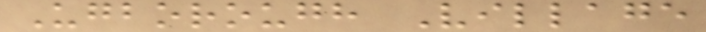Ugborough Village
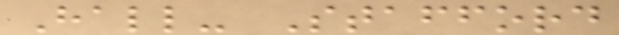Hall- Stafford
